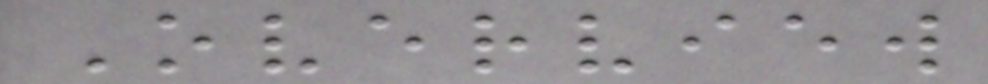Overview
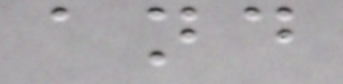and
